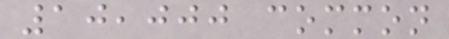10,000 common
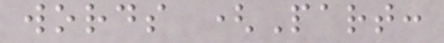words (Part:
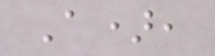A),
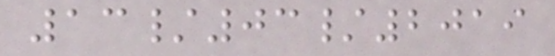13/03/2019
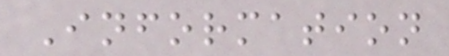Information
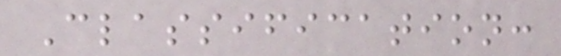Classification:
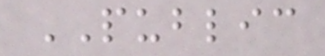PUBLIC
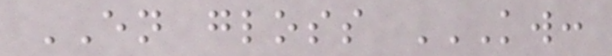EN gloss KW:
